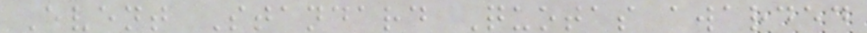Event Standard Quotas awarded
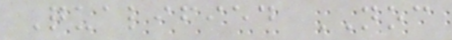Qualified NOC
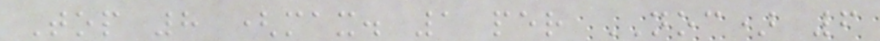Top 8 (max. 1 per NOC) 6
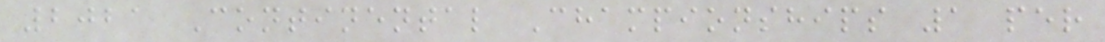2021 Continental Championships 1 per
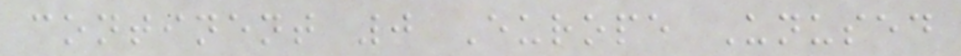continent 0 Europe Unused
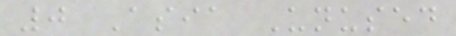0 Asia Unused
